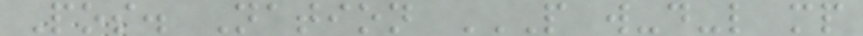Pos. Nation P W-D-L MP
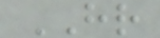HR
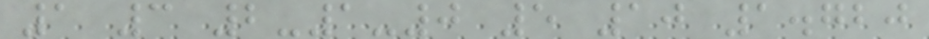1 3 2-1-0 5 10 1.720
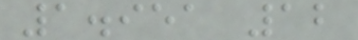1.951 12
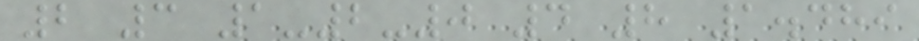2 3 1-2-0 4 8 1.489
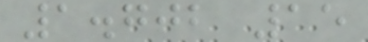1.702 15
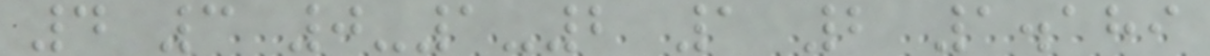4 3 0-1-2 1 2 1.189
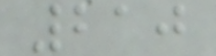210
